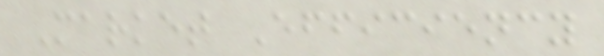Market Efficiency
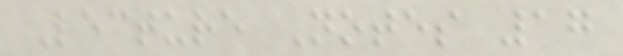Lecture Notes 17
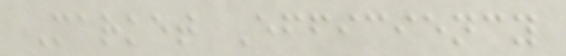Market Efficiency
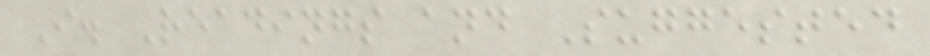I. Readings and Suggested
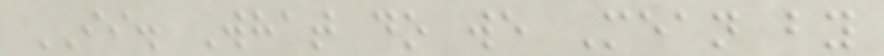II. What do we Mean by
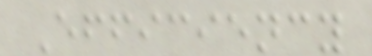Efficiency
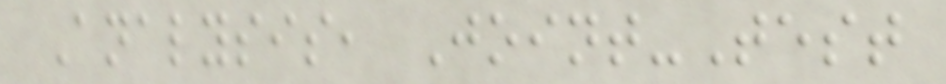Analysis, Joint-Test
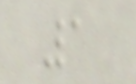1
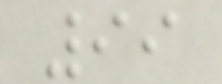99
